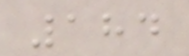184
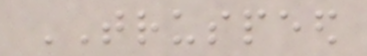TRUSPEED
